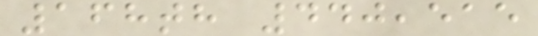168th 440,515
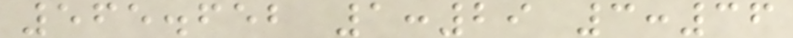565.652 1:29 3:36
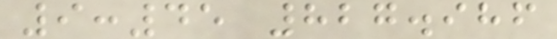9:45 827.986
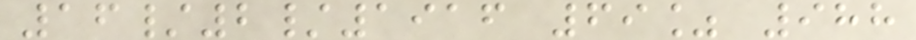16/2/1916 69% 988
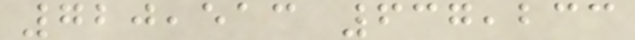720,513 637,233
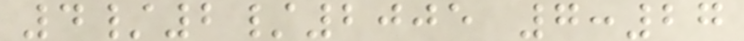4/2/2005 7:27
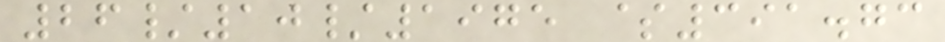26/10/1975 $391.73
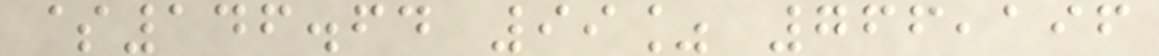$146.64 99% 766,196
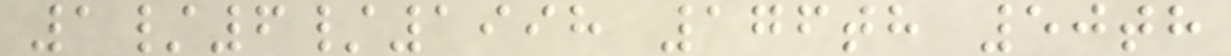1/6/1998 176th 50th
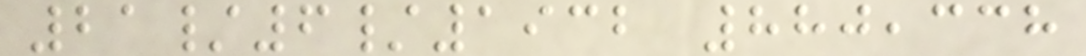21/6/1932 880,338
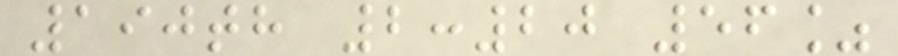190th 2:20 56%
